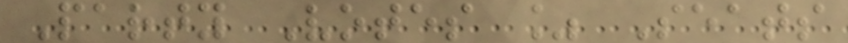Party Votes % Seats
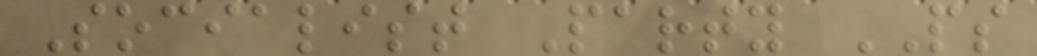Socialist Party PS
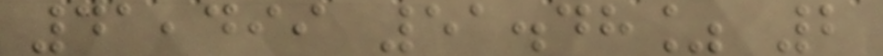41,499 51.48% 2
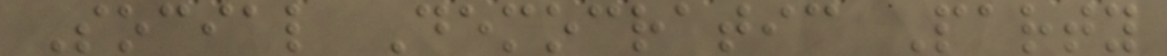Social Democratic Party
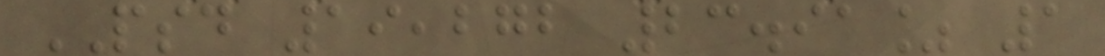PSD 19,272 23.91% 1
